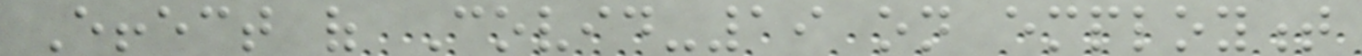Effect of Covid-19 on employment
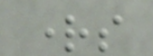rights
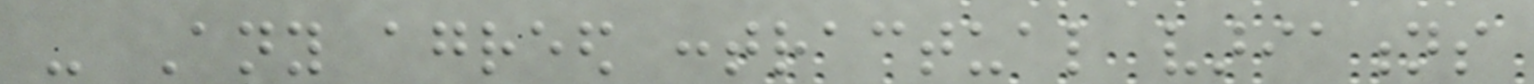- Any agreed contractual variations
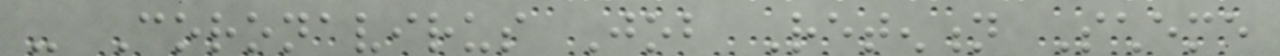- Coronavirus Job Retention Scheme
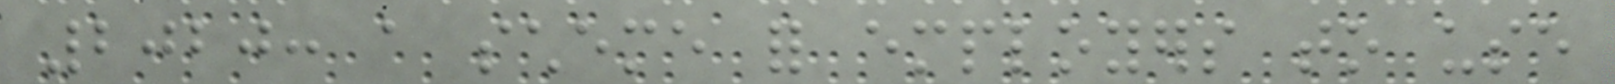2020: a scheme for employers to use
